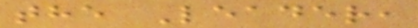the Leader,
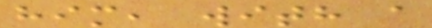him, with a
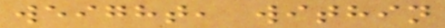weight, within
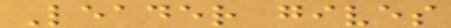Leader gives
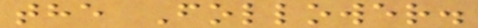the Follower.
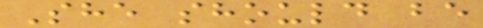She should be
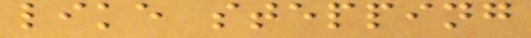like stepping
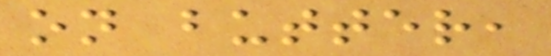on butter,
